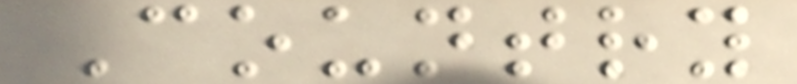Country
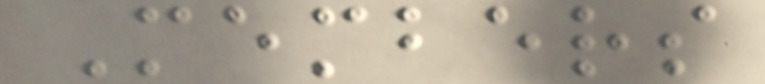Members
